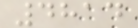4814
